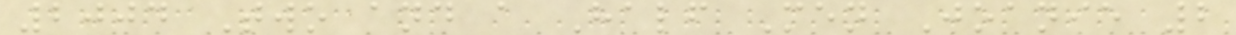2004 Two and a Half Men Joanie 2
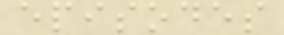episodes
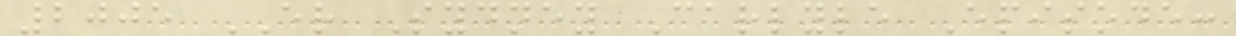2005 ER Sydney Carlyle Episode:
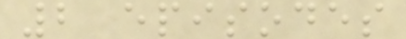2 episodes
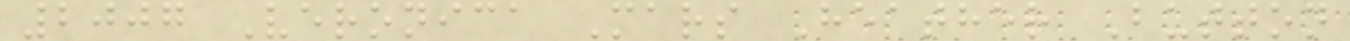2007 Veronica Mars Heather Button
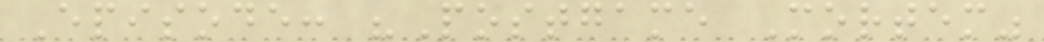Episode: "Postgame Mortem"
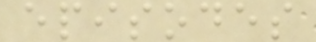episodes
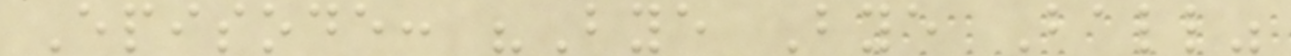Episode: "Bye Bye Ball"
